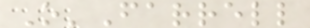O'Farrell
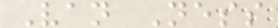Van Ness
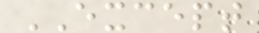EXCEPT
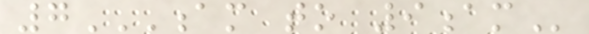7AM TO 9AM
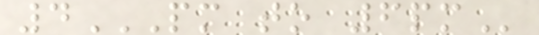4PM TO 6PM
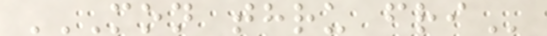MON THRU FRI
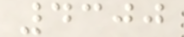4300
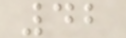42
